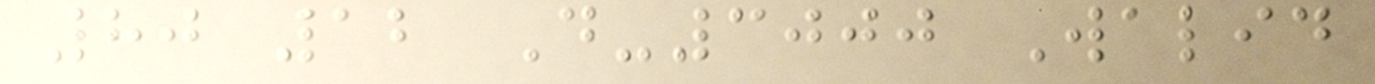80 12 D-3000 Walid
